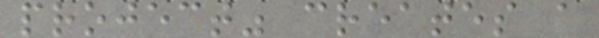project" creates a
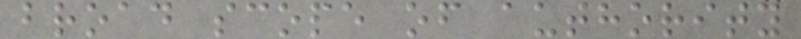broad scope of authority
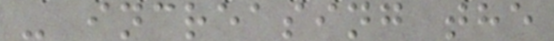- increasing the
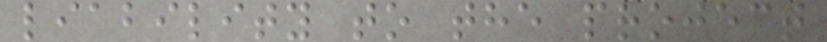liability to the project
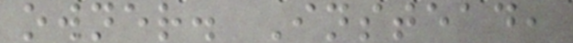owner. Instead,
